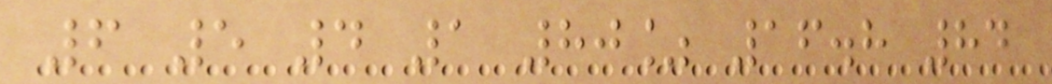6 5 4 1 80% 16.8 84
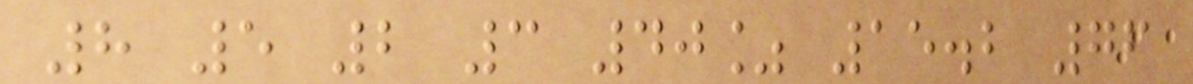8 5 2 3 40% 15.2 76
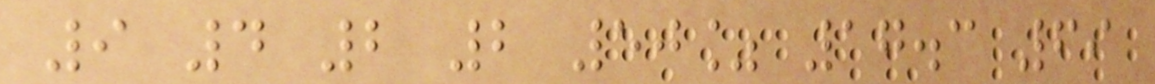9 4 2 2 50% 17.3 69
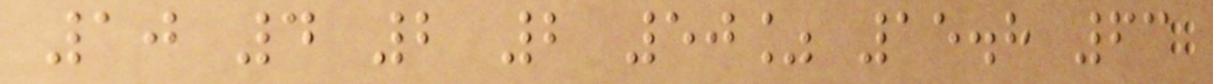10 4 2 2 50% 15.8 63
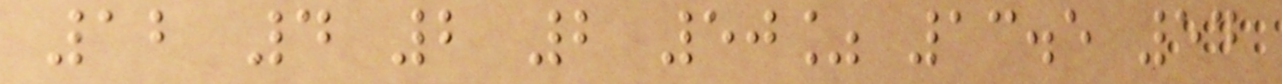12 4 2 2 50% 13.5 54
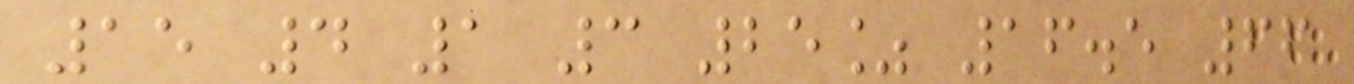15 4 1 3 25% 16.5 66
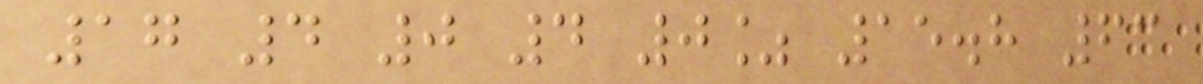17 4 0 4 0% 15.8 63
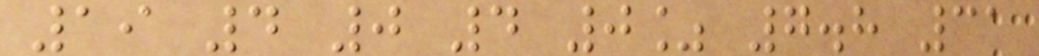19 4 0 4 0% 7.8 31
